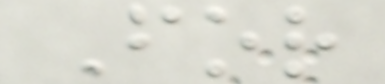For
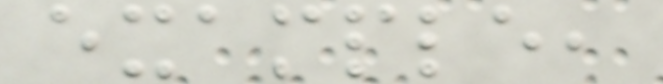example,
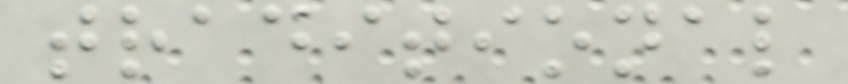traditional
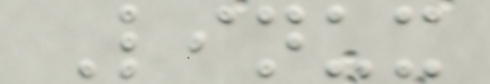Linux
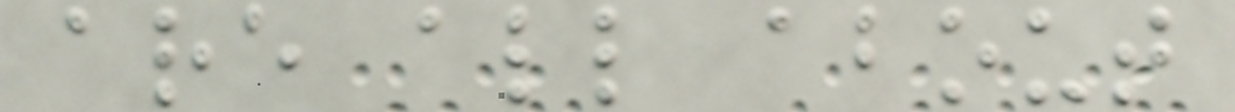are all about
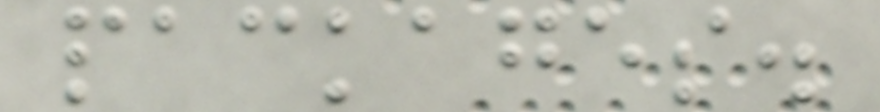packages.
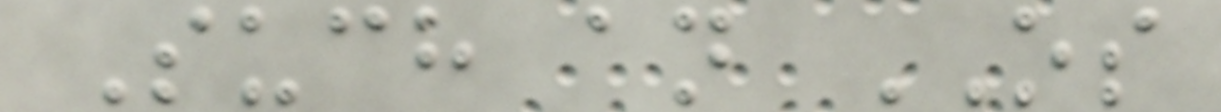Such an OS
